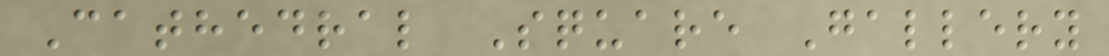Cathedral Square Gallery
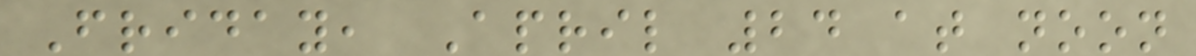Friday, April 24 at noon
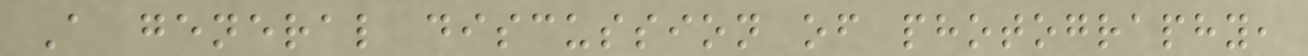A general discussion of photography,
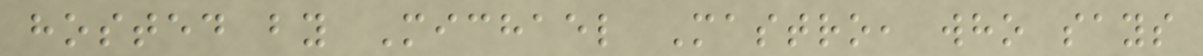hosted by Michael Mastro, who says
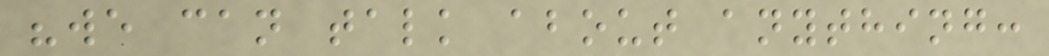"we can talk about anything:
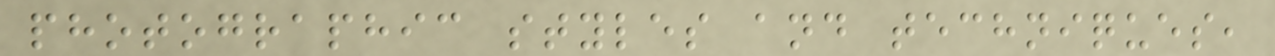photographic styles and techniques,
